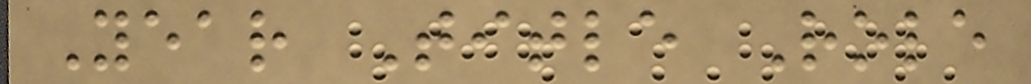Year Title Role
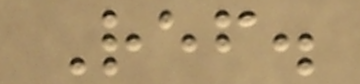Ref.
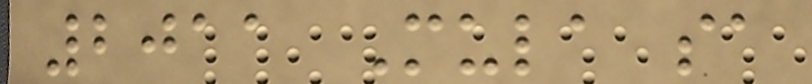2011 Mula sa
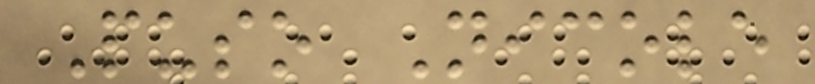Puso Nicole
